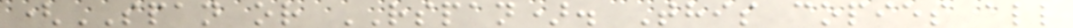(SPAN or RSPAN). This copies all
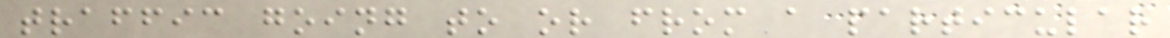traffic going to or from a particular
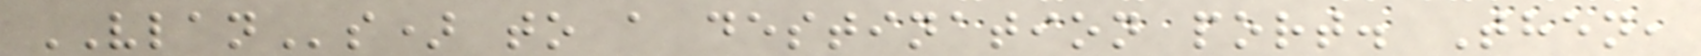VLANs) to a destination port. Then,
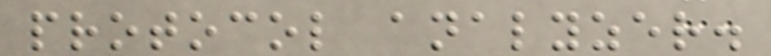protocol analyzer.
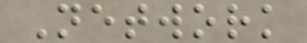Network
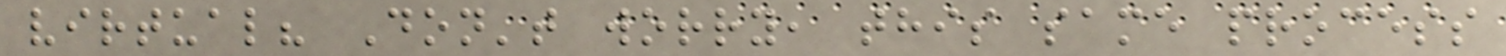virtual? Don't worry, this same process
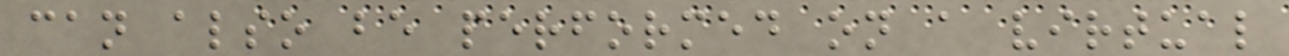can also be performed on a virtual
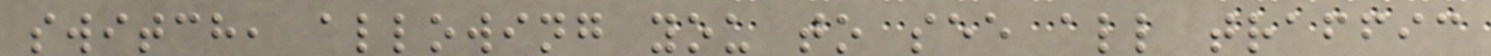switch, allowing you to see all traffic
